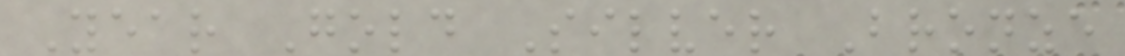Year Gold Silver Bronze
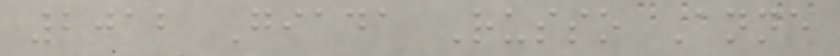2012 Giada Russo Anne
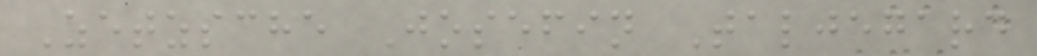Zetzsche Josefin Taljegard
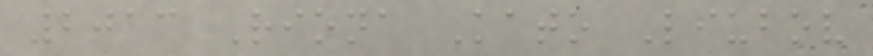2013 Riona Kato Liubov
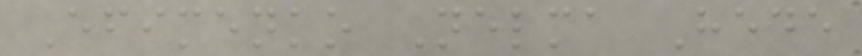Efimenko Nelma Hede
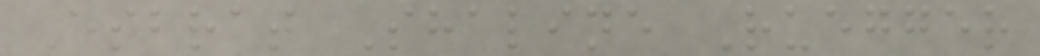Esbrat Shaline Ruegger
